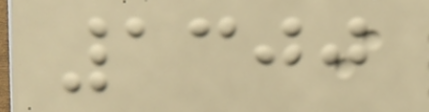1300
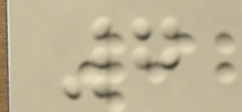7
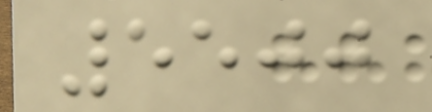5500
